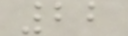22
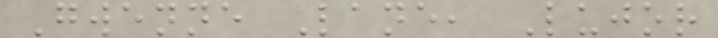Gwenne Lane, Lujor
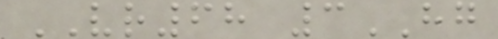VR68 3HG
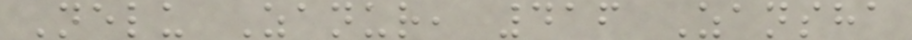Nelu Zanur, 416 Zansha
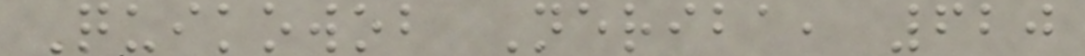Quikowob Neriba, 620
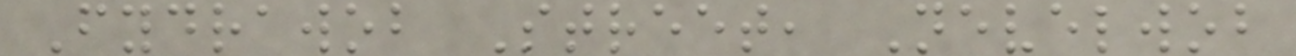Fydrawob Street, Nevelwob
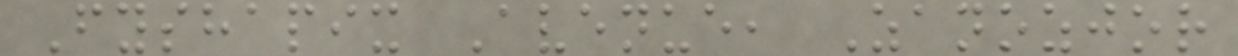Fyshapix Avenue, Zanozjor
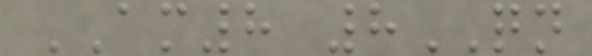AM8 8QN
